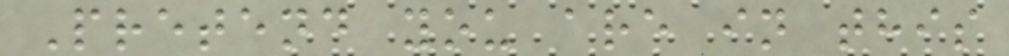Pretend you are in this
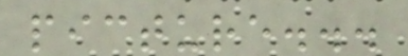picture...
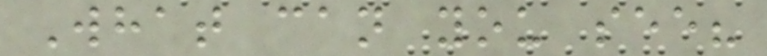What can you see?
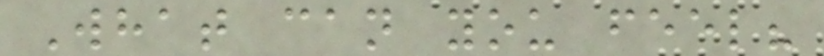What can you feel?
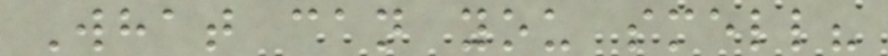What can you smell?
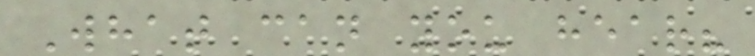What can you hear?
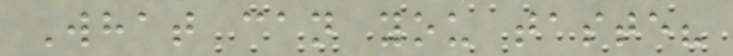What can you taste?
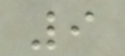9
